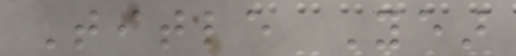Title Year
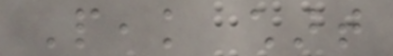Peak chart
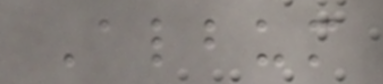Album
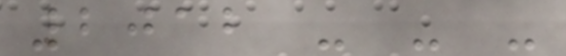2012 - - -
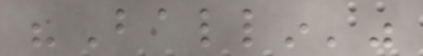"Ballin'"
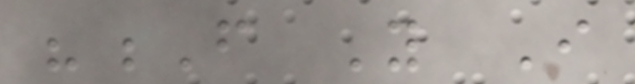"F You I
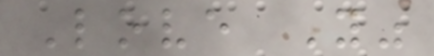Love You"
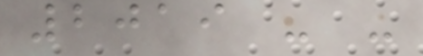2019 - -
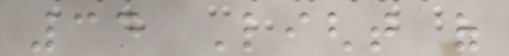34 Light of
